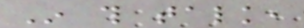In this talk,
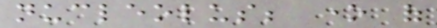nucleolus; one of
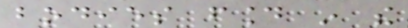bodies found in the
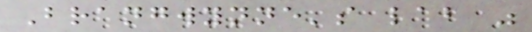Brangwynne's lab was
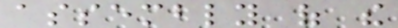assembly of the
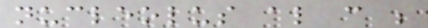nucleolus also can be
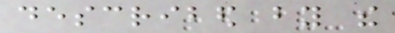described by the
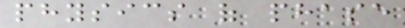physics of phase
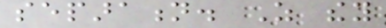separation. As they
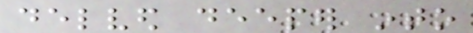delved deeper into
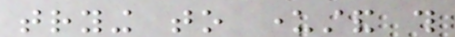trying to understand this
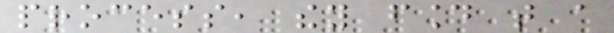process, they found that a
